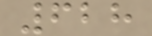628
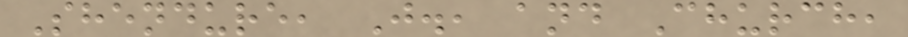Shendure, J., and Church,
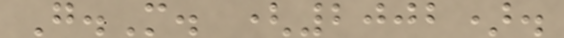G.M. (2002).
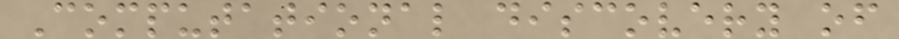Computational discovery of
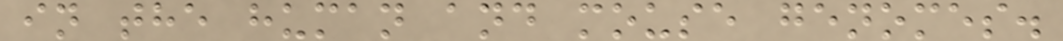in the human and mouse genomes.
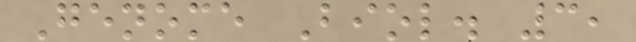Genome Biol. 3,
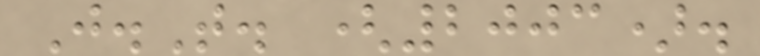J.T. (2003).
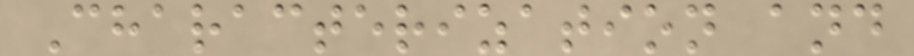Characterization and
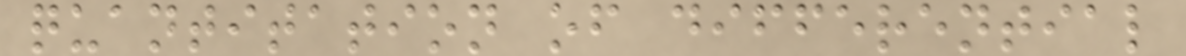quantitation of differential
